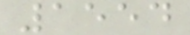1554
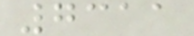7311
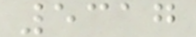5317
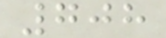708
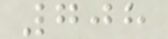708
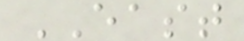EAST
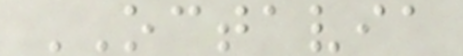OCTAVIA
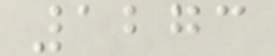1273
